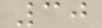30
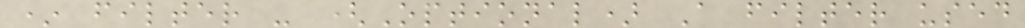* filter - (Optional) A filter used
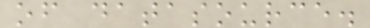of datasource.
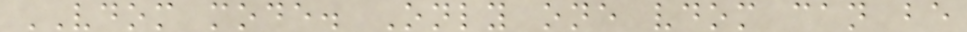VDOM mode. Only one vdom can be
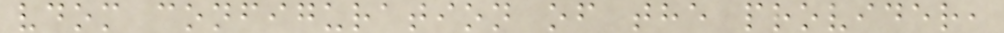vdom configuration of the provider,
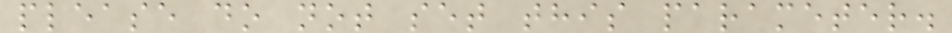please do not set this parameter.
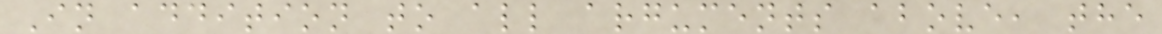In addition to all arguments above, the
